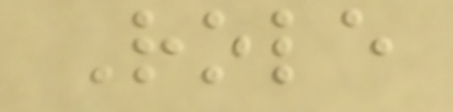Role
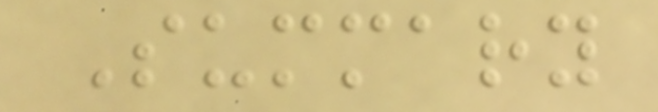Summary
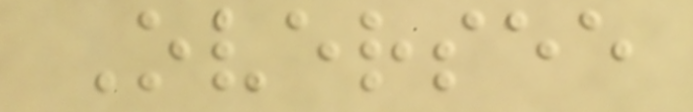Oversee
